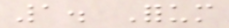1. Forum
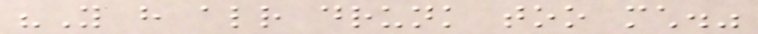"You have already drunk too much."
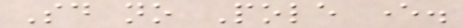Said no Pole ever.
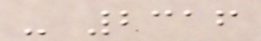- 2316
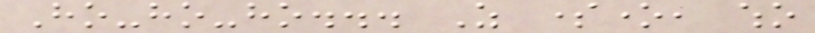Ho-ho-ho... As someone, who
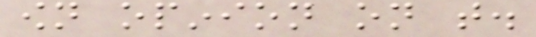own opinion on that.
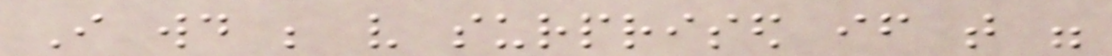I would be very surprised if that were
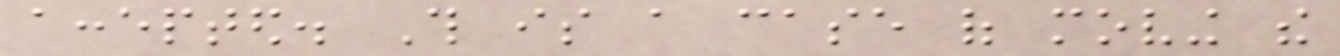accepted. This is a case of moving the
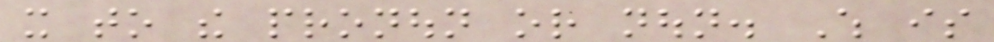it to the pronoun or noun. Which is
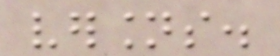versions.
